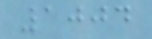1004
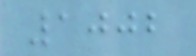1002
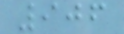906
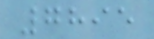7895
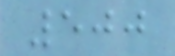500
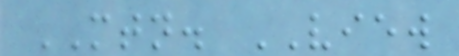MTN. VIEW
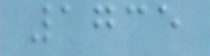1735
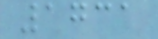1731
